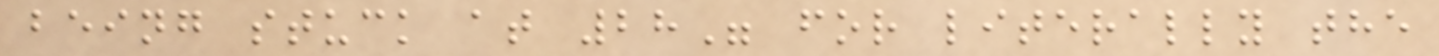being stuck at 28" for literally the
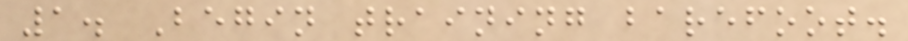1. Begin training barefoot.
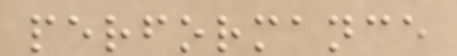performance
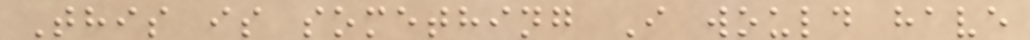This is something I would have
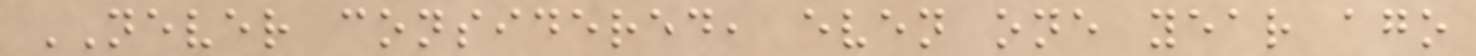NEVER considered, even one year ago
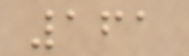161
